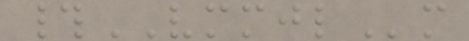#VMMJLm
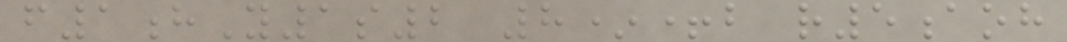f1hY1s2 8*+b r5aoh
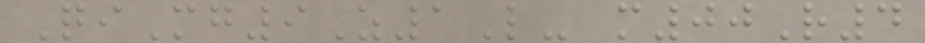QiMg9Z1L- m00R4
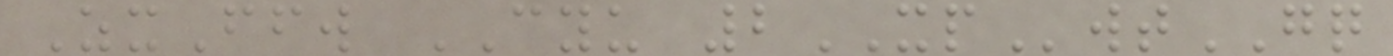ZxFfw CYU 2XPwtGQ
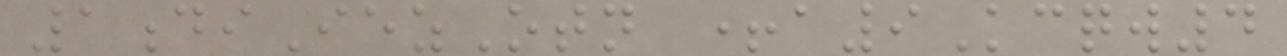1diIezOtn +a9Kcqw4
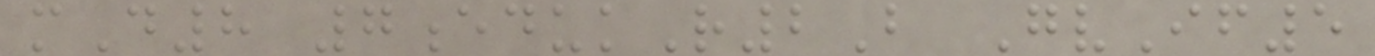mD8 7edukR2B GvIf5
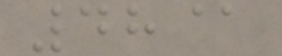48@
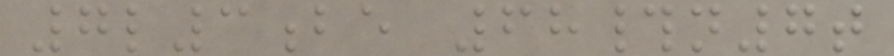7l3be 68#n7t
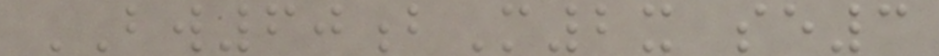BW60bM2x se3
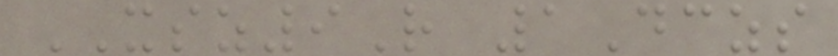XSZ9R 1Dczs
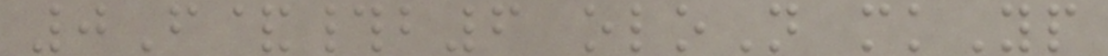0F&#b6 oloN mkYp
